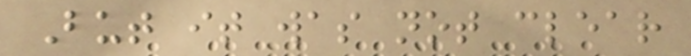But it was not clear
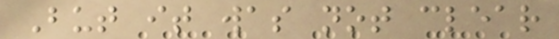But it was not clear
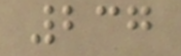237
